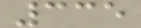335
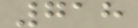718
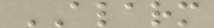ALARM
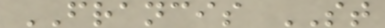FRANCIS ST
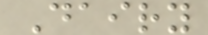Dairy
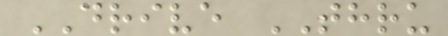DRIVE THRU
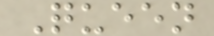Queen
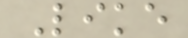Like
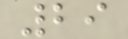29
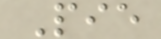Pie
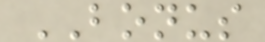BONUS
